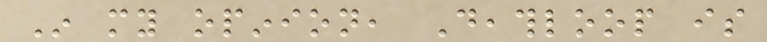In my opinion, Deathloop is
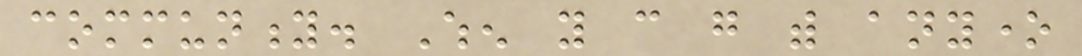community. When you can go with anyone
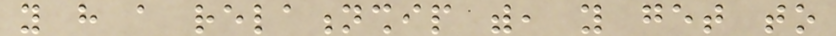you have a relationship with, you get to
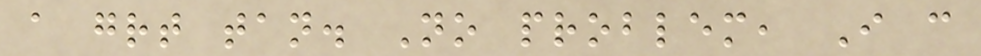a great tan. No problem, I can
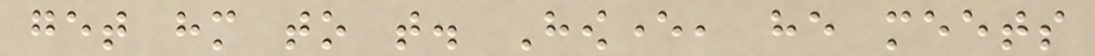get him to that. However, he meets
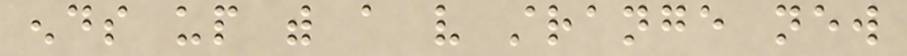ends up with a very strange new
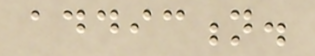addiction.
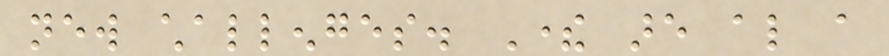new challenges. There are also a
